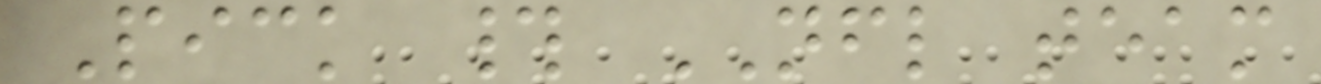Pick # NFL team
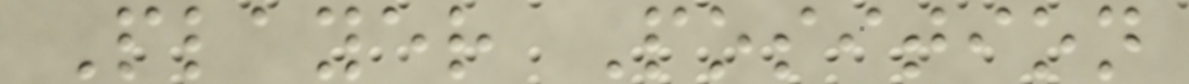Player Position
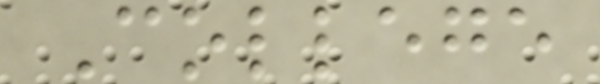College
